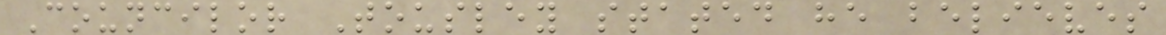Councilor Tousley stated he believes
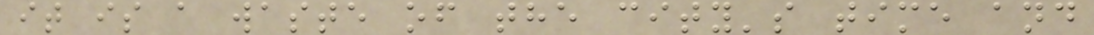it is a waste of the city's time and
